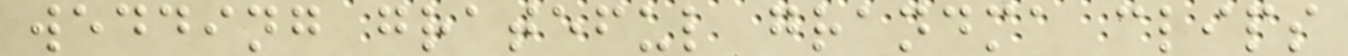wedding grateful grandma clips
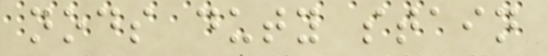nods duty stain
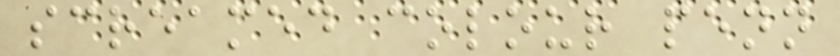screamed colour penn
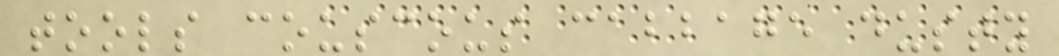tools couscous cabbage dusty
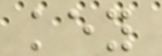key
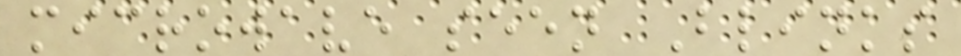microwave seen Blinks
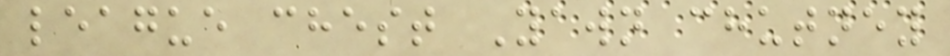league chest Yawn chutney
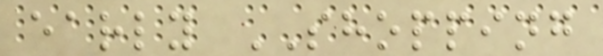early SHOPPING
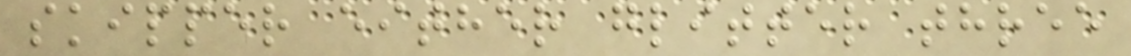skipper either glitter three
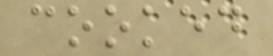cooked
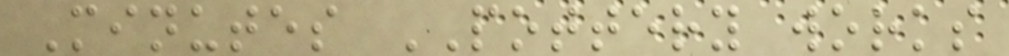Minutes POTTERY works
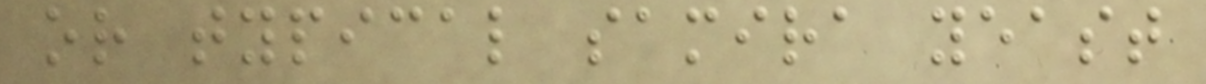or typical samira yeast
